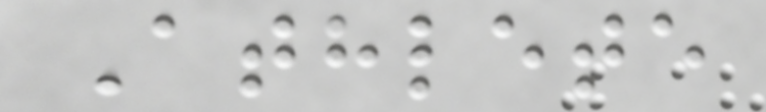Athlete
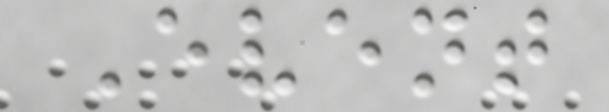Event
